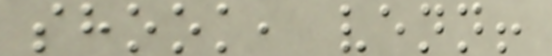shook, venn!
